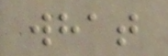what
